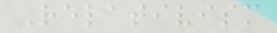Relativism
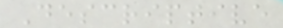Descriptive
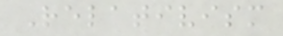Relativism
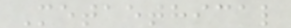Metaethical
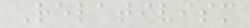Relativism
